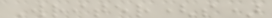Writer(s)
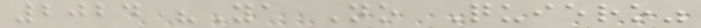2024 "Ya No Quiero"
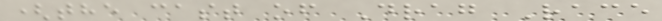(the cast of Drag Race
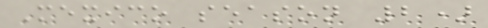Mexico season 2)
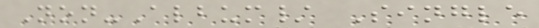Non-Album/ Single
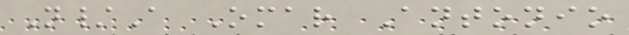N/A Omar Antonio
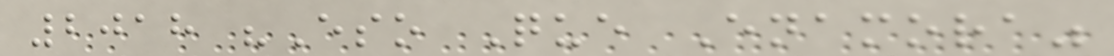2018 "Eso Que Enamora"
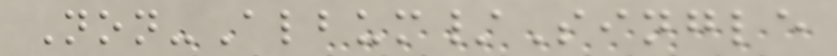Non-Album/Single
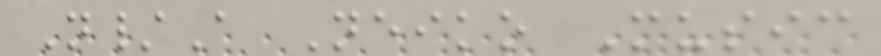N/A Neiko Music
